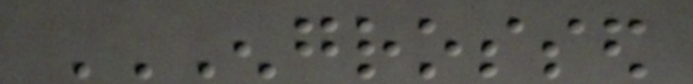ENGROSSED
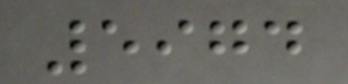5974
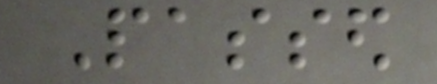Passed
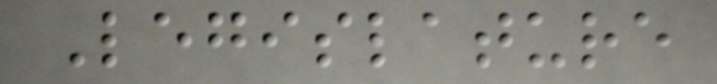Legislature
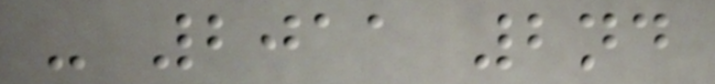- 2011 2nd
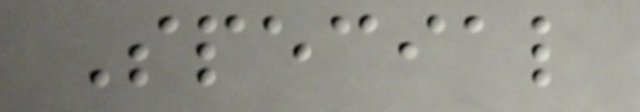Special
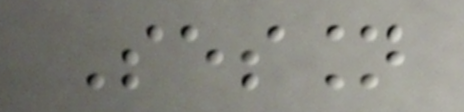Session
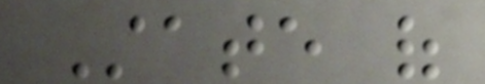State of
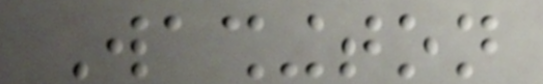Washington
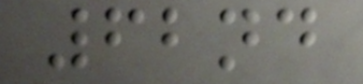62nd
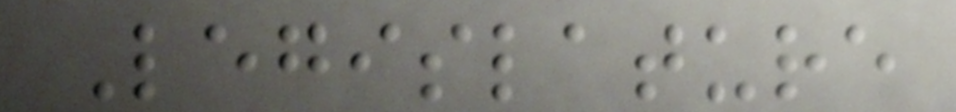Legislature
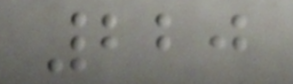220
